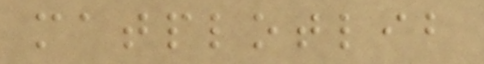matplotlib
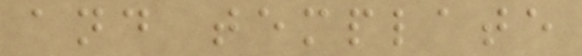and template
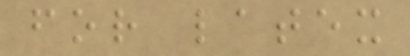for latex
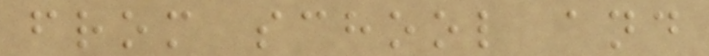from school and
